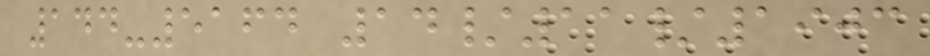144-5164 14/11/1903
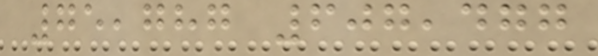75,787 607,477
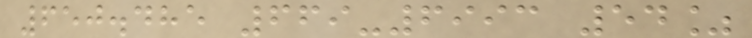650.485 669-6993 54%
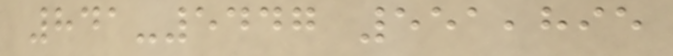841-5447 551,895
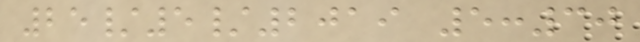25/5/2019 5:30
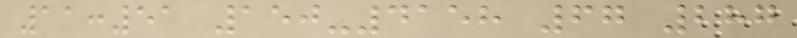11:51 150-4158 67 287
